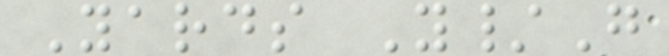Yards Y/G
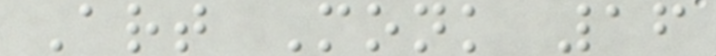Art Monk 16
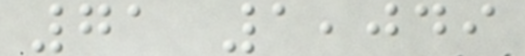71 1,049
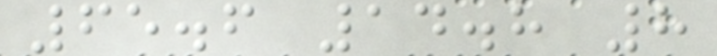65.6 14.8 8
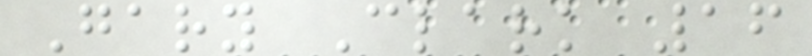Gary Clark 16
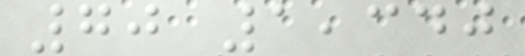70 1,340
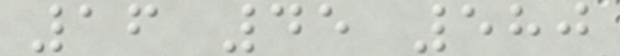16 45 580
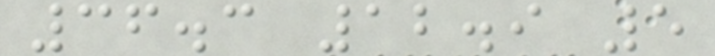36.3 12.9 5
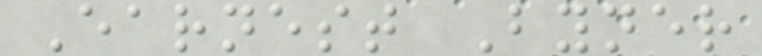Earnest Byner
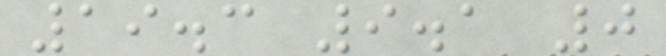19.3 9.1 0
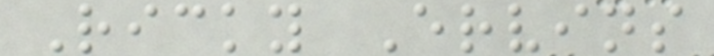Ricky Ervins
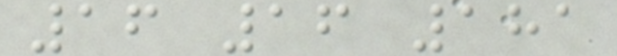16 16 181
